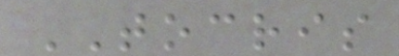TOCRIS
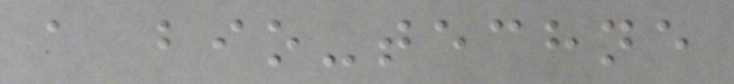a bio-techne
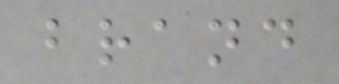brand
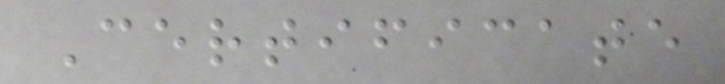Certificate
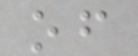of
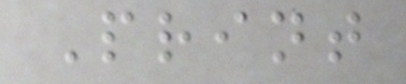Print
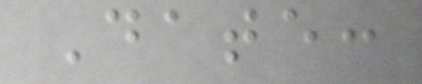Date:
